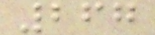267
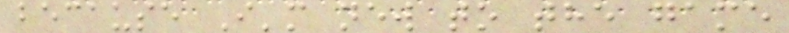because I'm new to the game
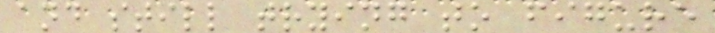and still trying to figure
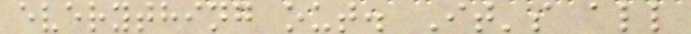everything out. It's all
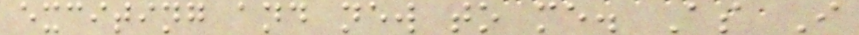exciting and new to me. As I
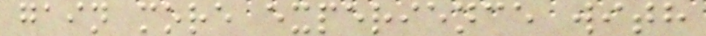gain more experience with
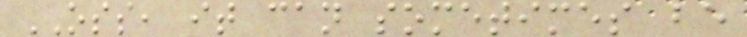OSS, it can sometimes be
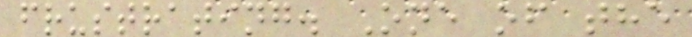frustrating. One of the
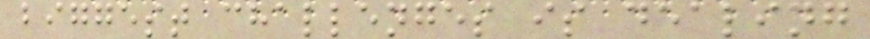biggest challenges is dealing
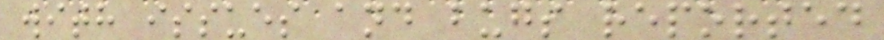with issues and bugs reported
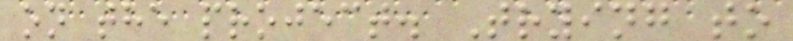on the project. Trying to
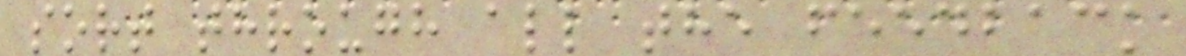sort through all the feedback
